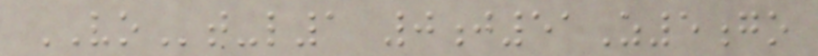VOt-l1 0j51Z5go
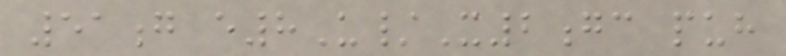51g e8U/X2gc puh
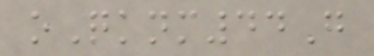oQknm44G
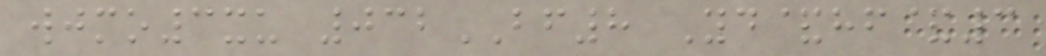wjmo3xu 032BF8 Yd&hf&3
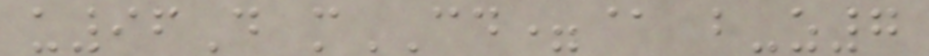u96D mCD=@ b-z7
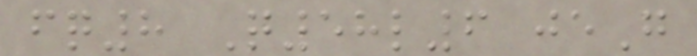fq8 Q58l6 jeG
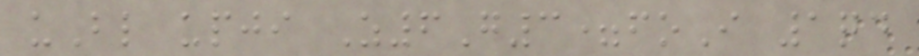uBl upji Z6G3=foI 1qd
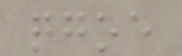qgoe
